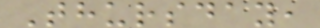Thursday,
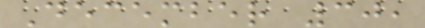December 30,
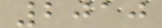2010
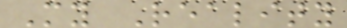My Reality
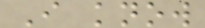I know
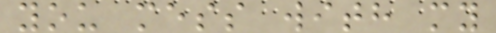you mess with my
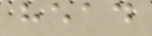head
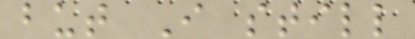but I still
